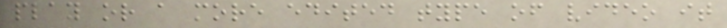play or a more edited type of video it
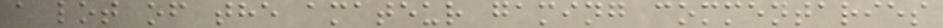a lot of the amateur gaming commentaries
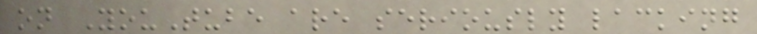on YouTube are seriously lacking
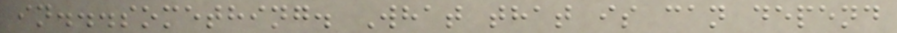in...something. What that is can depend
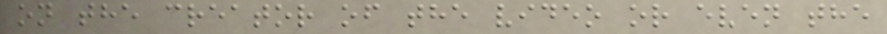on the creator of the video or even the
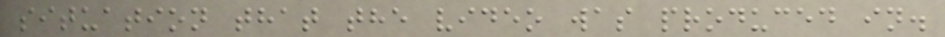situation that the video was produced in.
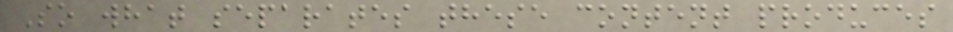So what separates these content produces
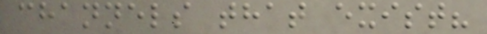channels that exist?
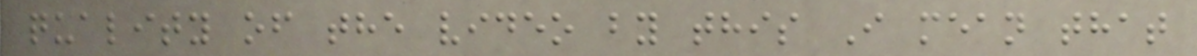quality of the video by this I mean that
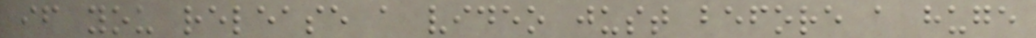if you release a video just before a huge
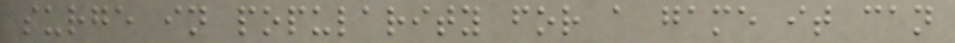surge in popularity for a game it can
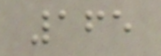165
